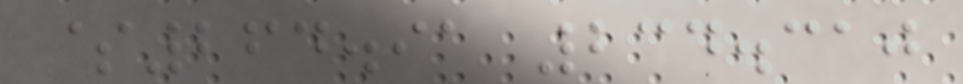$264.91 234.310
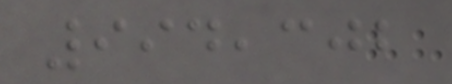994,302
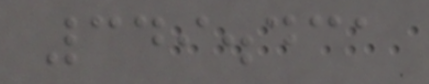349.431
